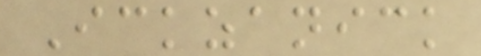Ickzanick
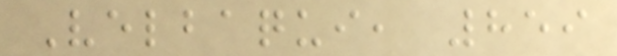Velbaqui, 859
